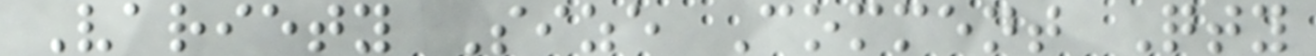Variety Size Comment Qty
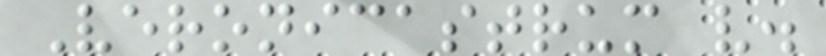Veronicastrum v.
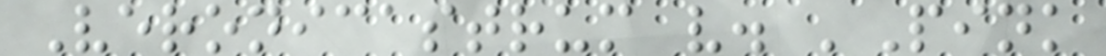Veronicastrum v. 'Pink
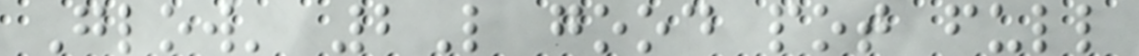Glow' 2L good pot full
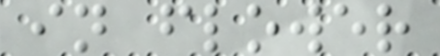in flower
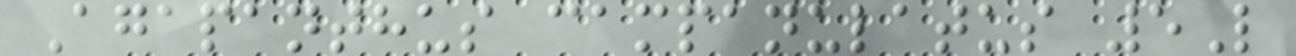Agapanthus campanulatus 5L
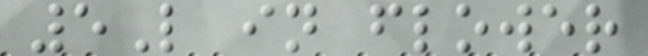5L in flower
